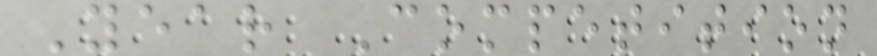Year Competition
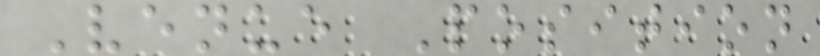Venue Position
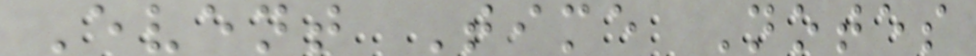Event Time Notes
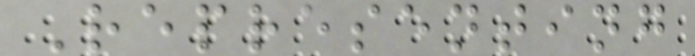Representing
